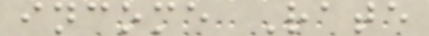income Rate
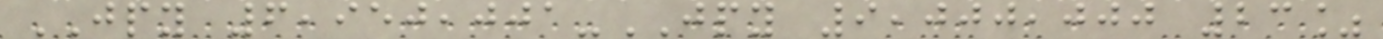JPY 6,950,001-JPY 9,000,000 23%
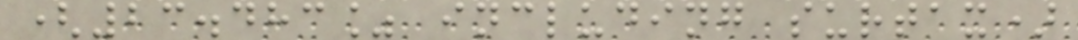(23.483% including surtax)
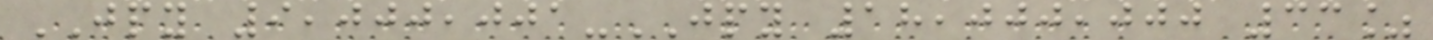JPY 9,000,001-JPY 18,000,000 33%
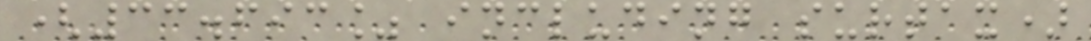(33.693% including surtax)
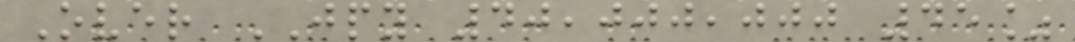Over JPY 40,000,000 45%
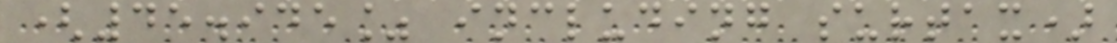(45.945% including surtax)
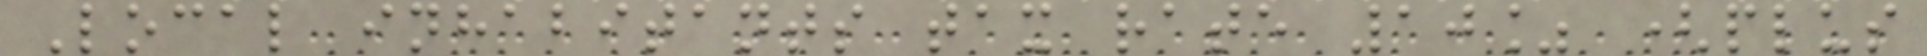Local inhabitants tax rate 10% (plus
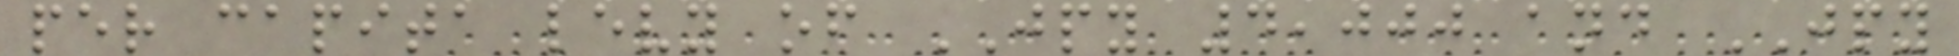per capita levy of JPY 4,000 and JPY
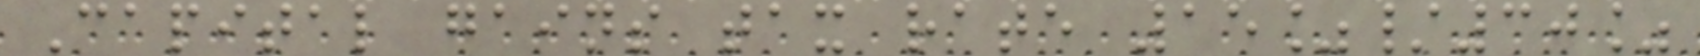Capital gains tax rate 15%/30%
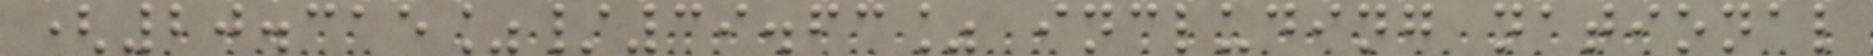(20.315%/39.63% including national
